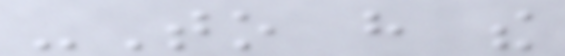-To have the
